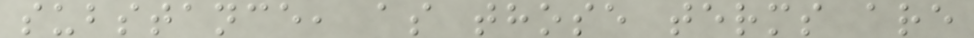substance, as those terms are
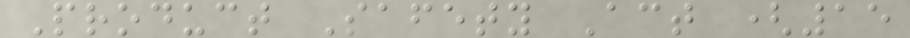Product Safety Act (15
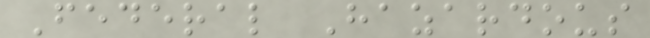Federal Hazardous
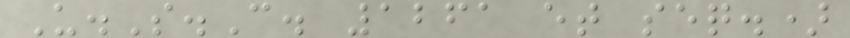U.S.C. 1261 et seq.)
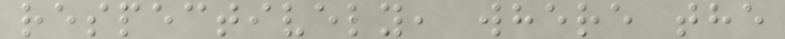respectively, where the
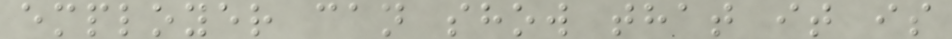employer can show that it is
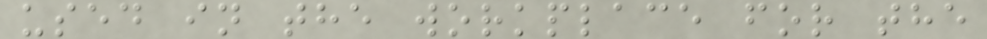used in the workplace for the
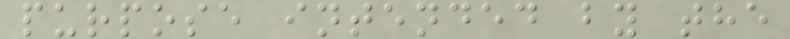purpose intended by the
